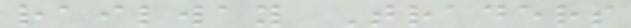railway Traders
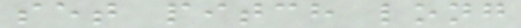set pitch long
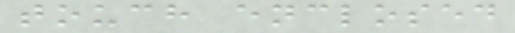touch enclosed
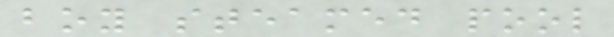boy steamed pool
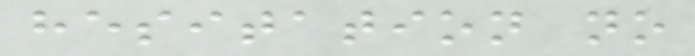hesitation no
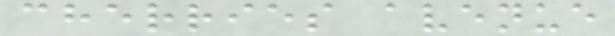cherries avenue
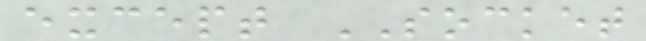except SOCKET
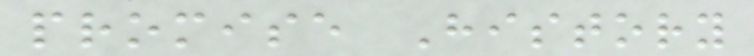promise History
